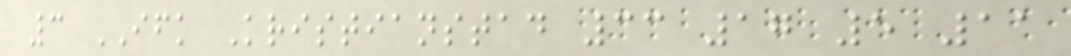3 IFK Kristianstad 33 17 5 11
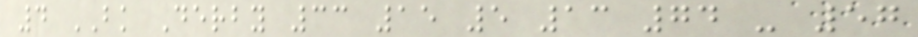4 BK Derby 33 15 5 13 74 - 57
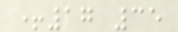+17 35
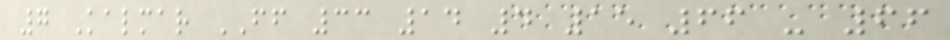7 Kalmar FF 33 14 4 15 66 - 66
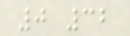0 32
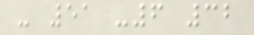- 51 -6 32
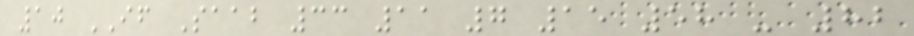10 IF Saab 33 11 7 15 58 - 82
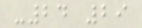-24 29
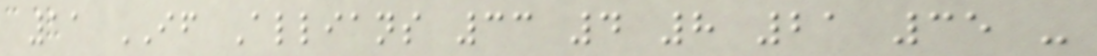11 IF Allians 33 4 8 21 35 -
